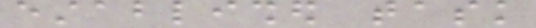established task
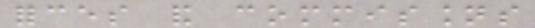forces and commissions
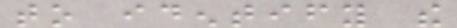to identify the
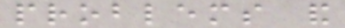problems and
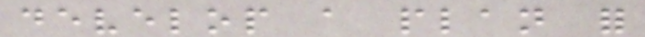develop a plan for
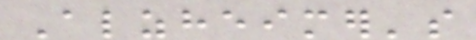Alzheimer's
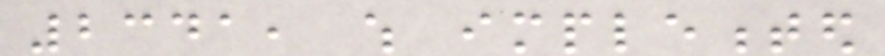2341, which implemented
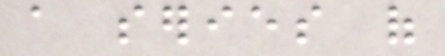a series of
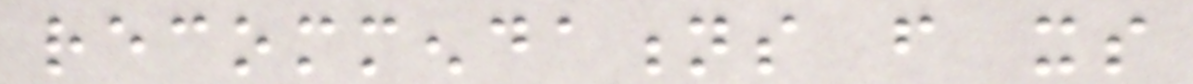recommendations from its
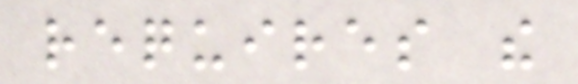requires the
